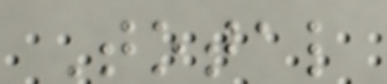Total
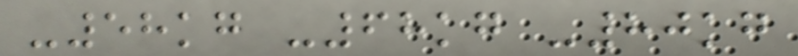-58kg -68kg -80kg
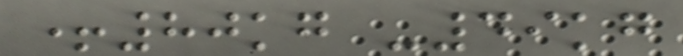+80kg -49kg
